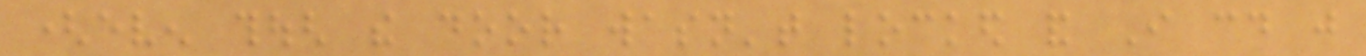(even though the door wasn't locked and I could just
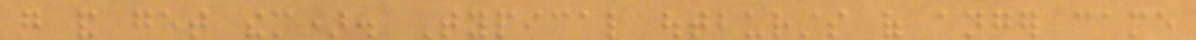go and get them). Typical outbursts of anger came
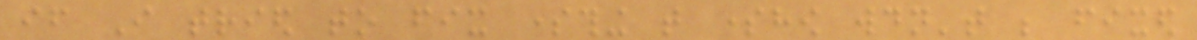if I tried to fix something that somehow wouldn't be fixed
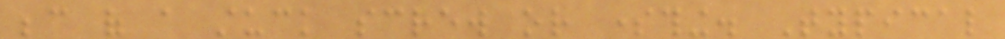because of a stuck screw or something. Typical
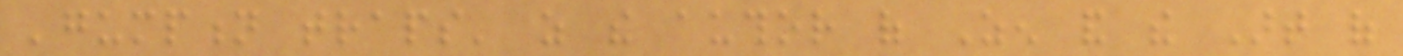'gumption traps' as the author of Zen and the Art of
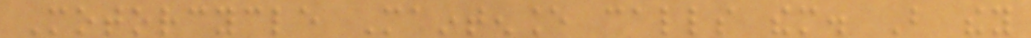Motorcycle Maintenance calls them. But they
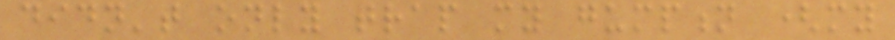didn't only trap my gumption (my
